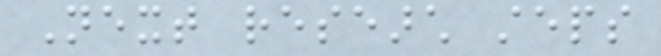Next research steps
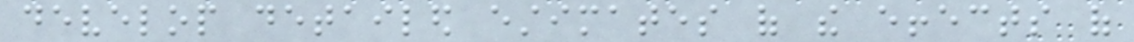develop detailed estimates of the effects of
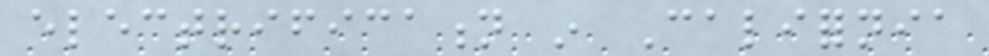electrification in California
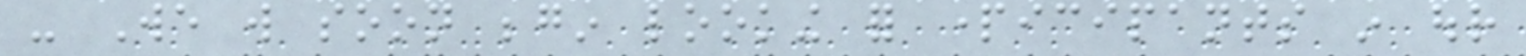- We will soon begin looking for participants in our
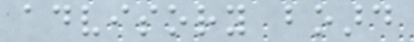advisory board
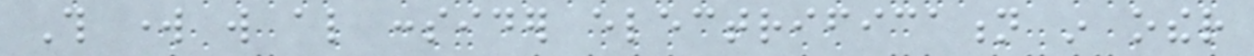This work will also consider electrification in other
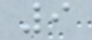9
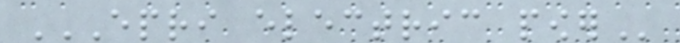EPRI ELECTRIC POWER
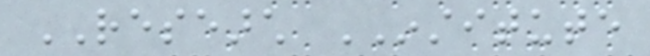RESEARCH INSTITUTE
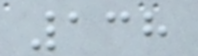138
